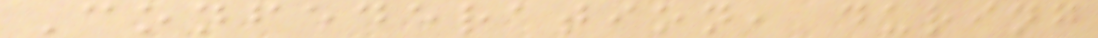Confederation, during
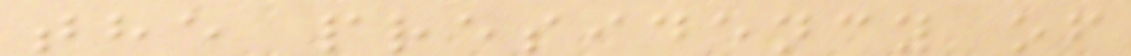the presidency of
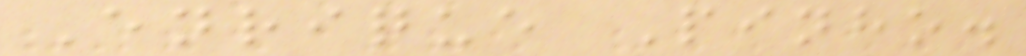Enrique Pinho.
